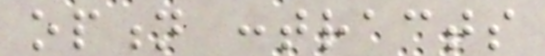option contracts
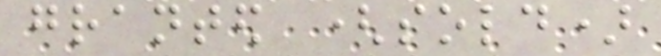granted (sold)
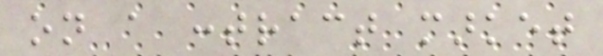on a contract market
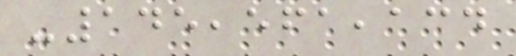-145,561,134
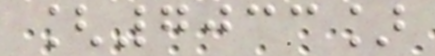[7033]
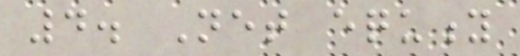4. Net equity
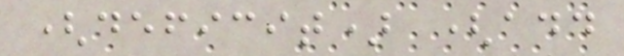(deficit) (add
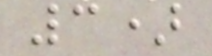3)
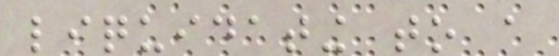liquidating to a
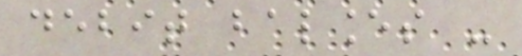debit balances -
